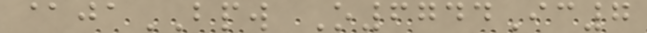@jaBPW O6744Ic7
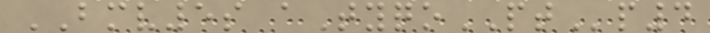BMV5s aTyqoPTp4
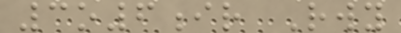3o6ir Rwy
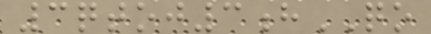3qtoj3hQO
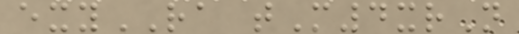exyRA tM4xrN
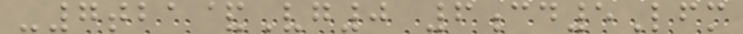-7tba&Vg0 6cd5Lfm
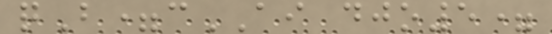qB=cAI djo5=
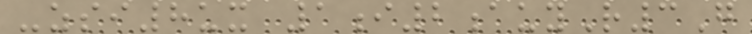-zsi8ux 1i2auyR3G
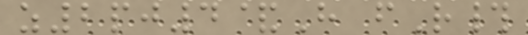z2pj4&H fR#
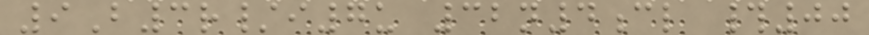9B3r/i7u 32n4cl #00
